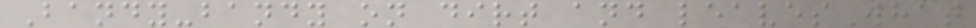Bandy-bandy on dirt and leavesWhat
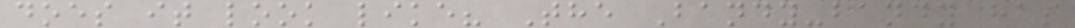does it look like? The Bandy-bandy has
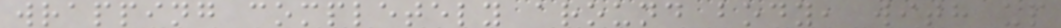wrapping completely around body, with up
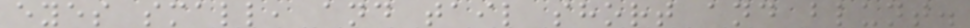eyes small, and tail short and blunt.
